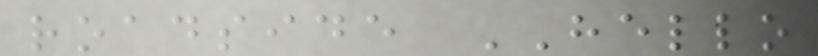roadside HELLO
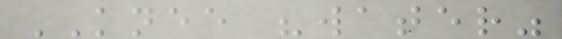KNEE "water"
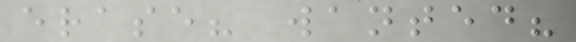erase? wanted?
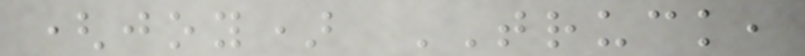(joy) TRUCK,
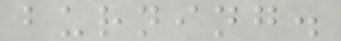burning.
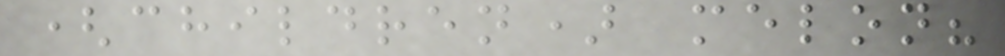(children) melon?
